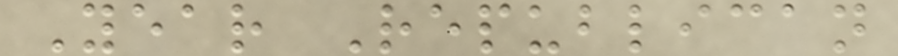Year Republican
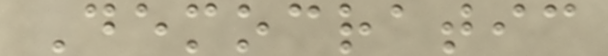Democratic
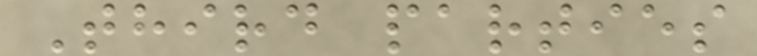Third parties
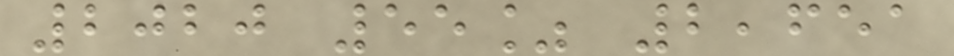2020 55% 2,651
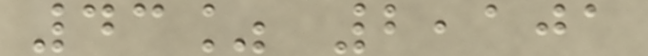43% 2,101
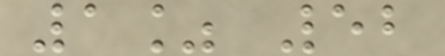1% 52
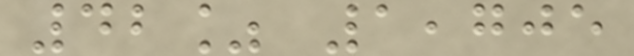42% 1,705
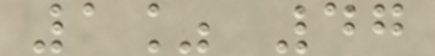1% 47
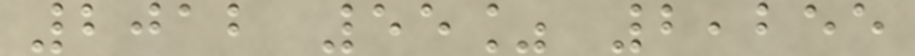2012 55% 2,255
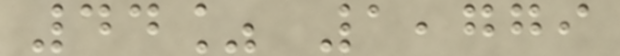44% 1,779
